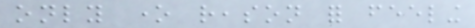only one reason for feeling
